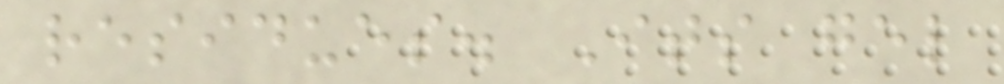residues. Its gel
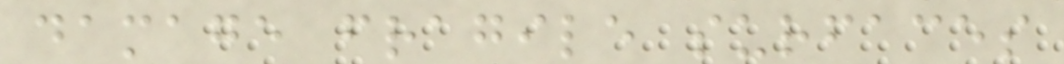damage fragile surfaces
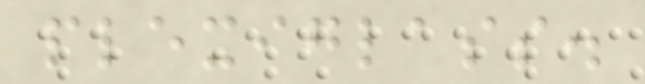plexiglass.
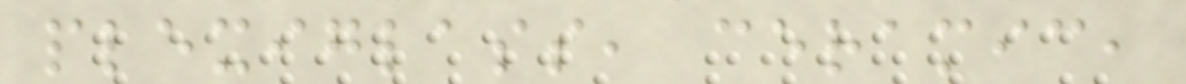plexiglass, ceramic,
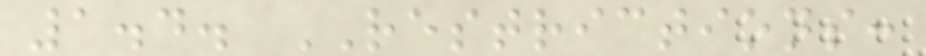1.4. RESTRICTIONS:
